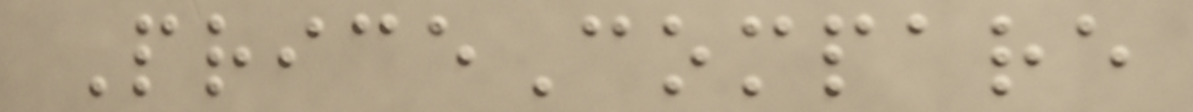PriceCompare
